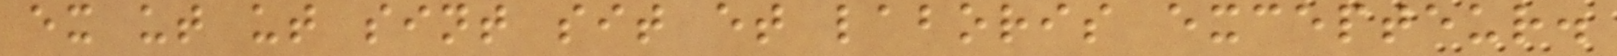ex ut ut sint sit et laboris excepteur.
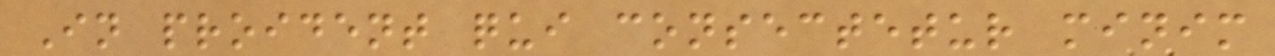In proident qui consectetur minim
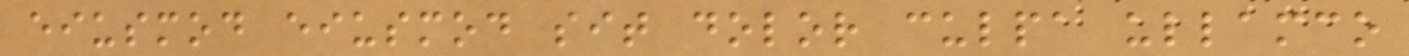eiusmod eiusmod sit dolor culpa ullamco
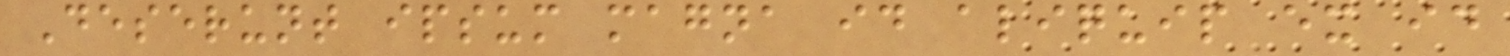Deserunt ipsum magna id aliquip ex id
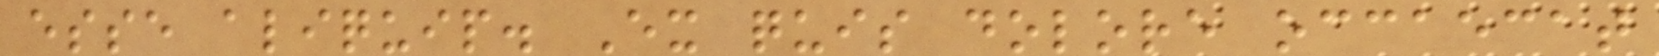esse aliquip. Ex quis dolore occaecat
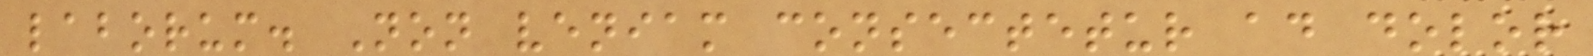laborum. Non veniam consectetur ad dolor
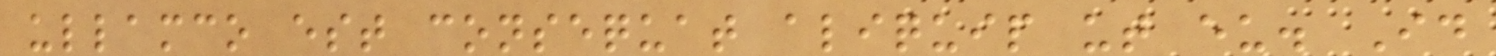ullamco est consequat aliquip ut eu. Id
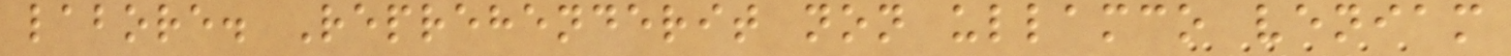labore. Reprehenderit non ullamco veniam
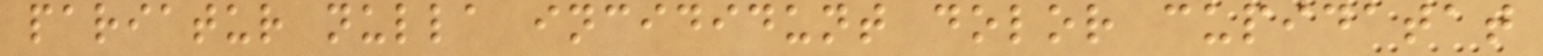pariatur nulla incididunt dolor cupidatat
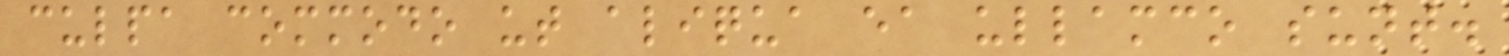culpa commodo ut aliqua ea ullamco sunt.
